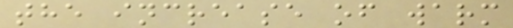the increase of warm
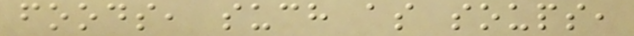foods, such as soups,
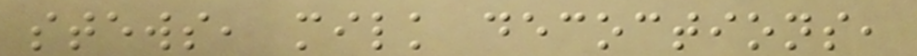stews, milk decoctions,
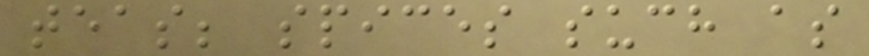teas; spices such as
